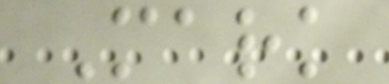Mark
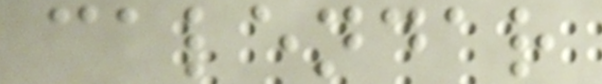calendar
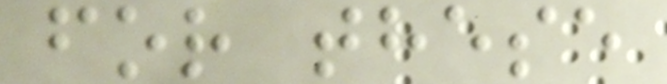for these
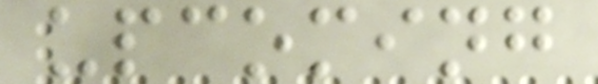upcoming
